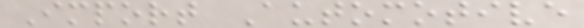Import Automotive
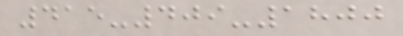415-409-1800
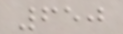650
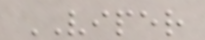VIPER
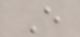E
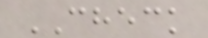CHECK
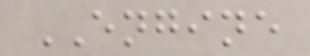ENGINE
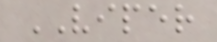VIPER
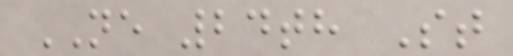NE 24th St
